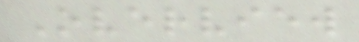Overview
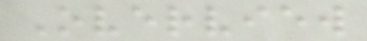Overview
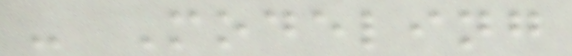- Modeling
